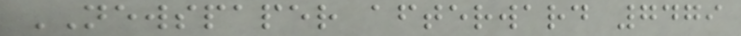NEWSPAPER afterward 7479
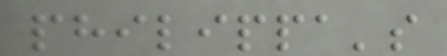philippa's
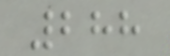288
